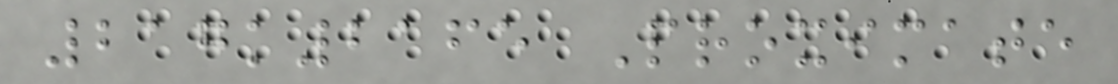217k2165 Proximate
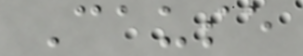Cause
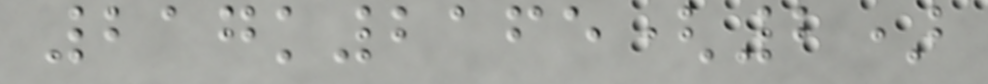217k2165(2)
